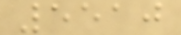5510
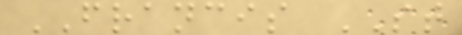FRANCIS ST
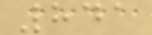841
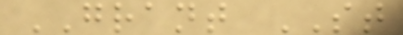GRANT ST
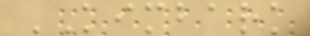KIMBARK
